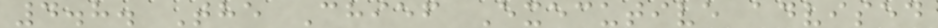4.8. The Chief Executive advised
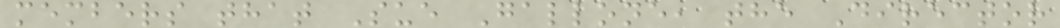members that Sue Gallone, the Director
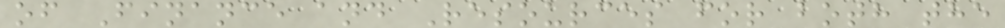of Finance and Resources for both the
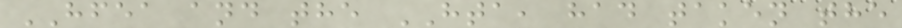HFEA and the HTA, had taken the
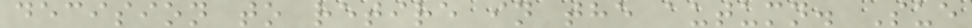decision to retire in the autumn. Sue
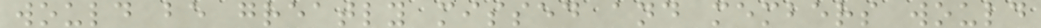would be greatly missed and members would
